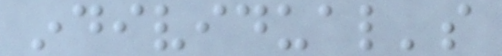individual's
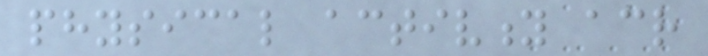physical activity across
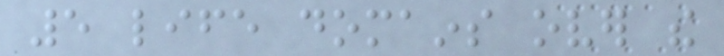5 life domains over the
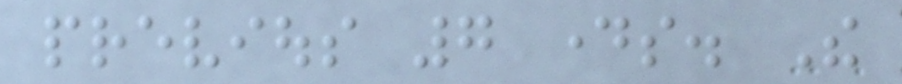previous 7 days. The
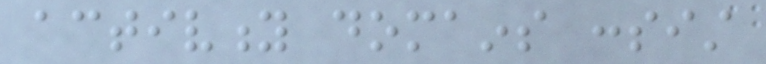activity domains consist
